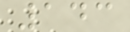143
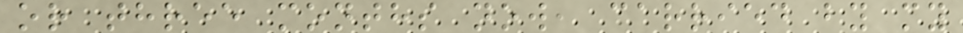or three months now, carried by my
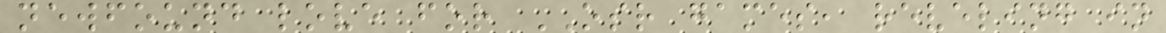newfound love for OSR games, reveling in
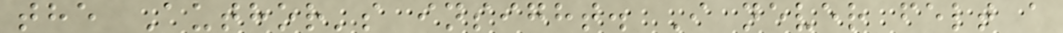the Author's insight. I never felt a
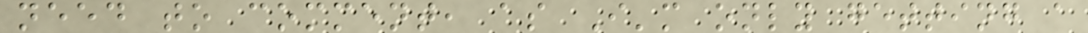need to comment, as I'm only getting a
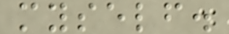myself.
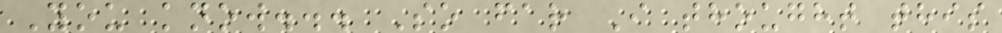You know... So far I thought this
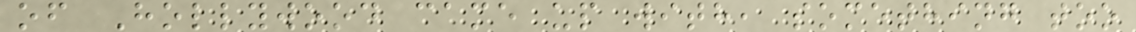of Hollywood came up with, something too
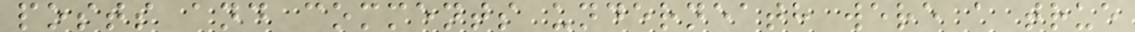posts and comments underneath were a true
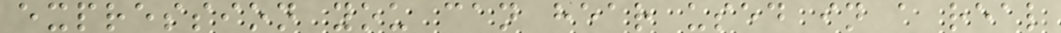expression you can hear used in a real
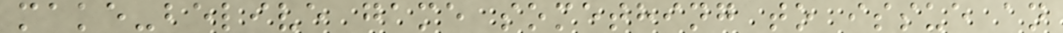make-belive game something to issue an
